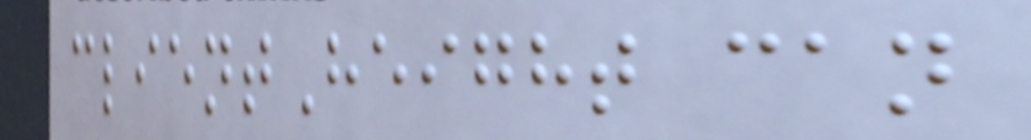clientHeight can
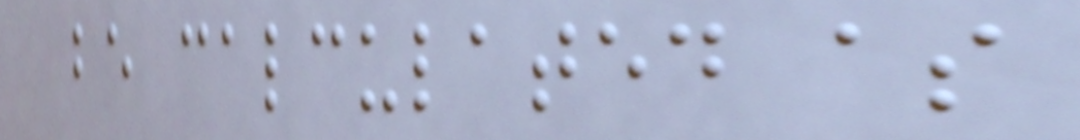be calculated as
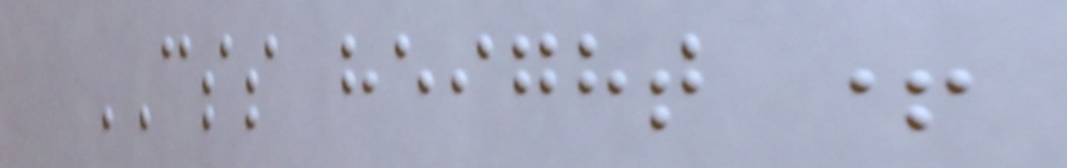CSS height +
